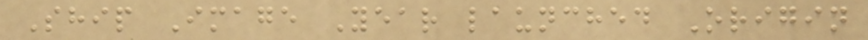Ship Image Year launched Origin
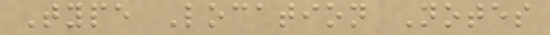Type Location Notes
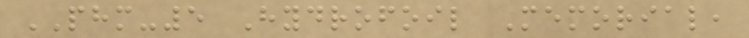PHM-5 Hydrofoil Memorial,
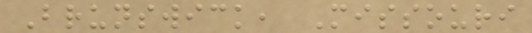Brunswick, Missouri
